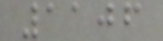1106
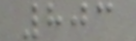803
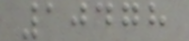10478
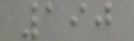190
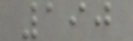190
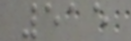515
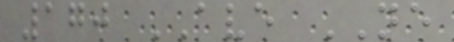170 AVE NE
